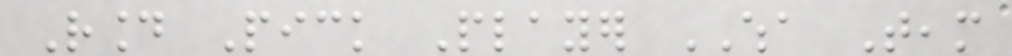Round Pick Player WHA Team
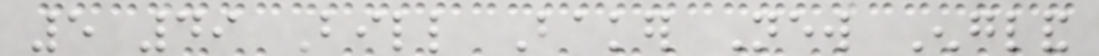5 49 Bill Baker New England
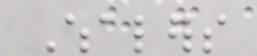Whalers
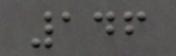146
